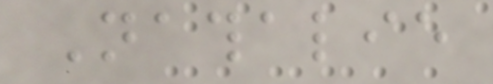Nathalie
